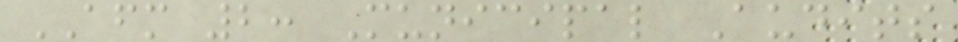AFM 2: Municipal Audits
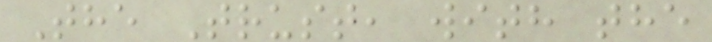The Trust, with the
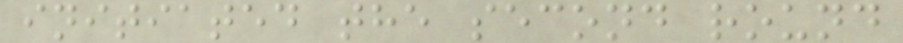initiated the second round
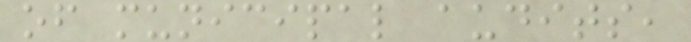of municipal audits,
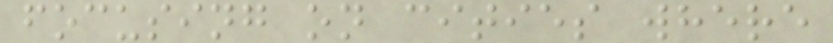focusing on cities where
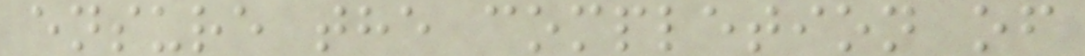ensure the completion of
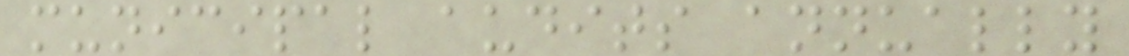municipal audits annually
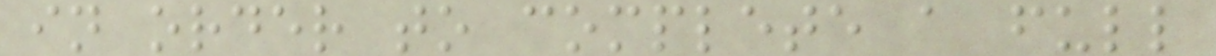in order to complete a full
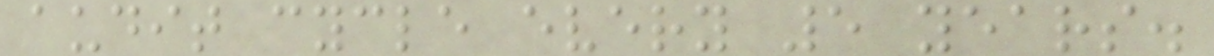audit cycle every 5 years.
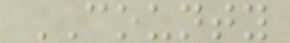COUNTY
